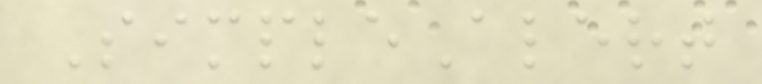SimpleAlert
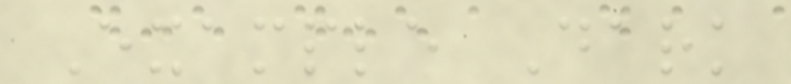Example Dark
